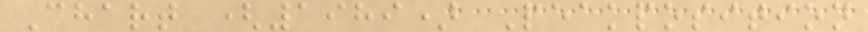Chart (1989) Peakposition
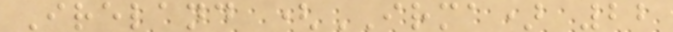Ireland (IRMA) 22
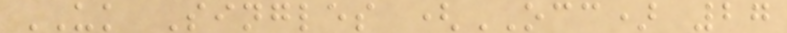UK Singles (OCC) 27
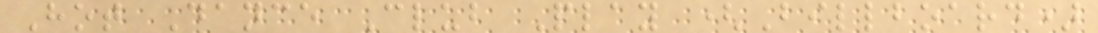Hot Dance Club Play (Billboard)
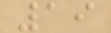19
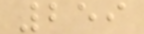259
